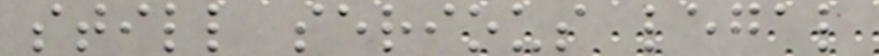still serious legal
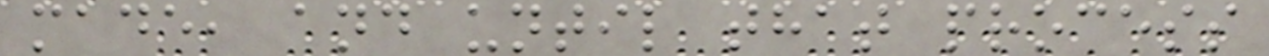made, and until that process
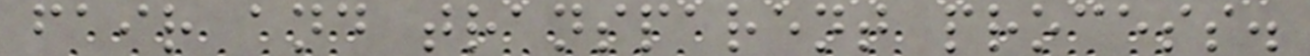fair and transparent process.
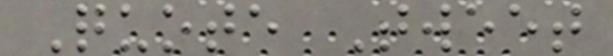Quote Tweet
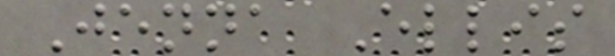Jenna Ellis
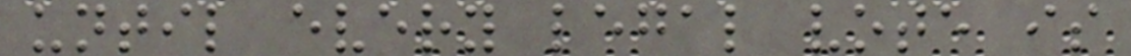until every legal vote is
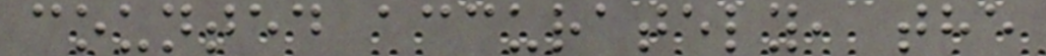counted accurately, the
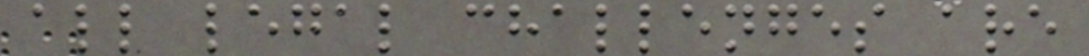all legal challenges are
